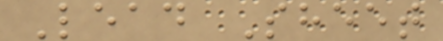Lead Sheet
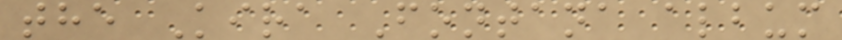the Kira Fontana album
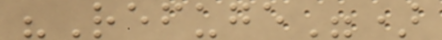"Refuge")
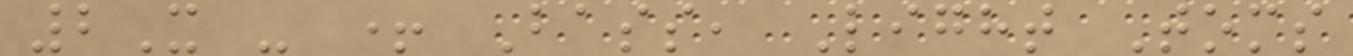2X - + Bass, Light Toms
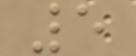5
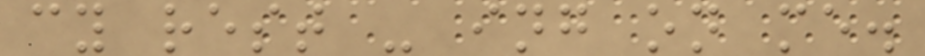cy rest - ing on me.
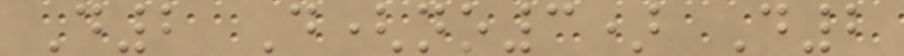D2 D(no3) D2
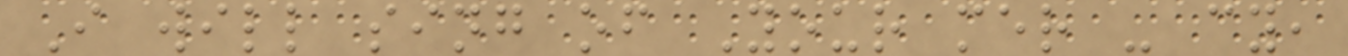I will sing of Your mer - cy,
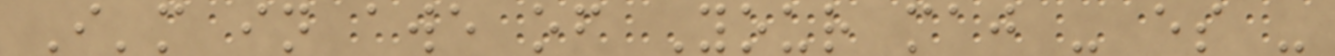I'm in awe of Your maj - es -
